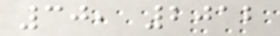30, 2012
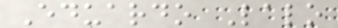Eduardo Lalo
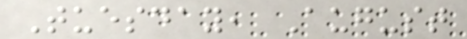Tuesday, August
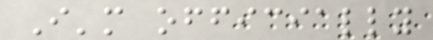I'm officially
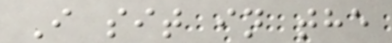I sit in the
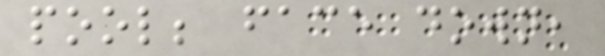pool; face down,
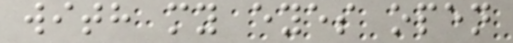with my eyes open
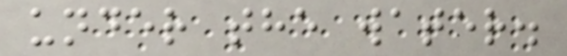under the water.
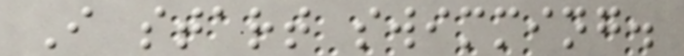I start swimming.
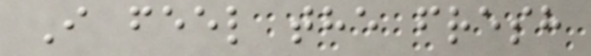I feel the fresh
